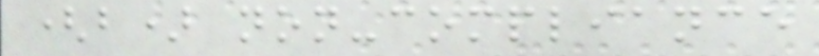(b) non-compliance
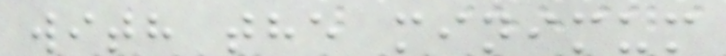with the minimum
